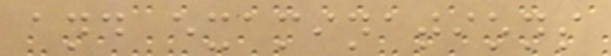and examinations
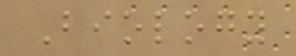Biology
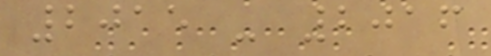2015 - 2016
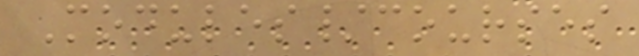Modules/courses
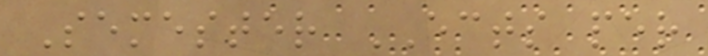Semester ECTS per
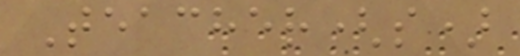Teacher(s)
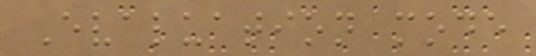Evaluation mode
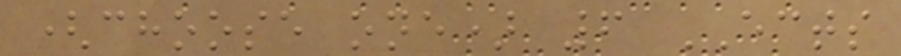(choose one) 6 ECTS
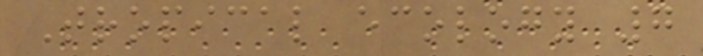Tropical ecology 7
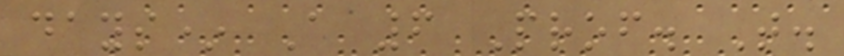days* A 6 Prof. T.
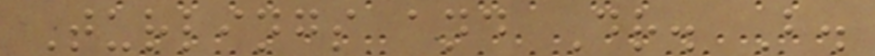Turlings and Dr. B.
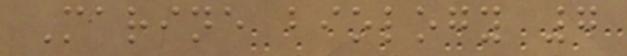Marine biology 7
